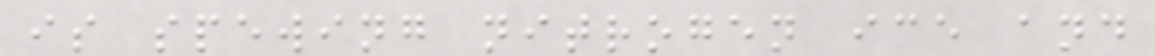is spewing nitrogen ice and
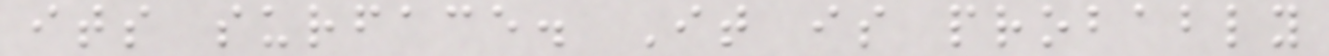its surface. It is probably
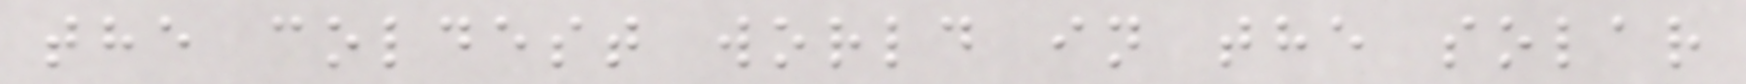the coldest world in the solar
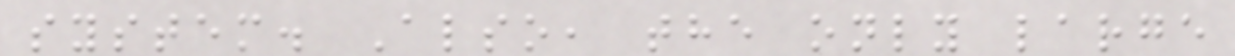system. Also, the only large
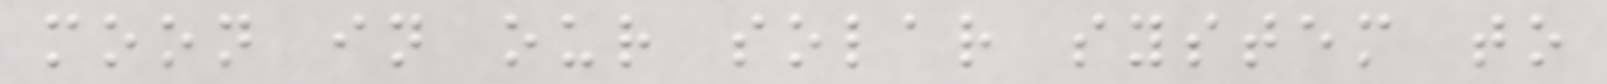moon in our solar system to
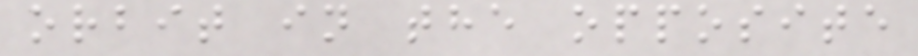orbit in the opposite
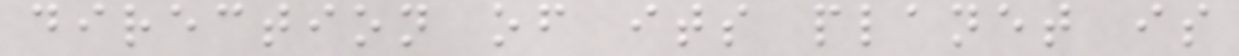direction of its planet is
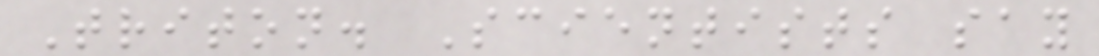Triton. Scientists say
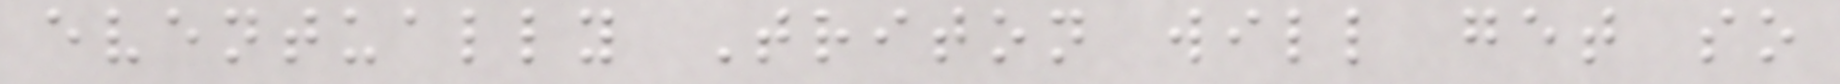eventually Triton will get so
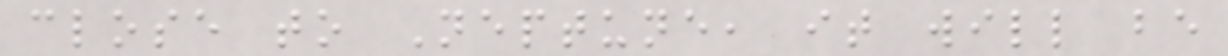close to Neptune, it will be
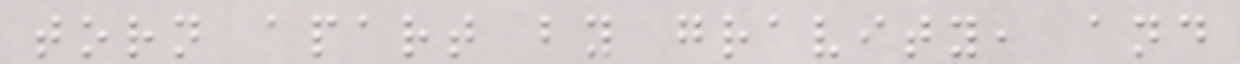torn apart by gravity, and
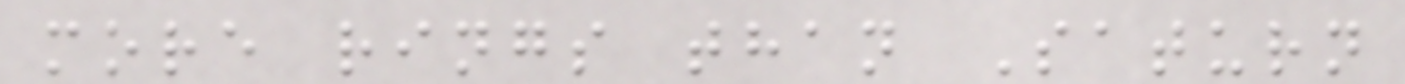more rings than Saturn
